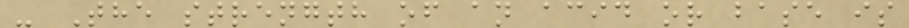- The strength of an acid or base is
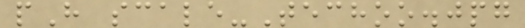pH scale-Techoo.jpg
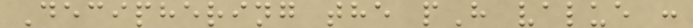Deciphering the pH value :
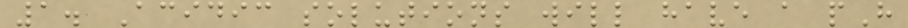1. Acidic solutions will have a pH
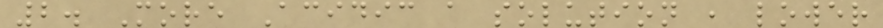2. More Acidic a solution , lower
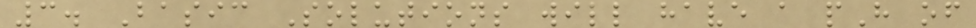3. Basic Solutions will have a pH of
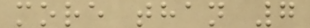more than 7
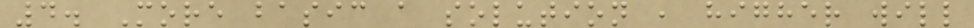4. More basic a solution , higher will
